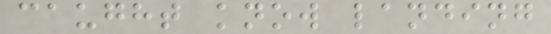caught know landing
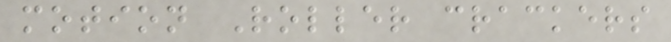motion Roller crackers
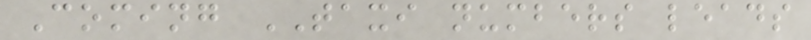Coming TAXI numbers leads
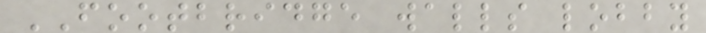FOOTBRIDGE walls lobby
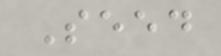Seed
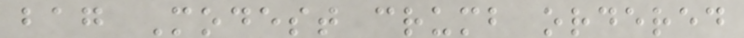bag Modest crumb ordered
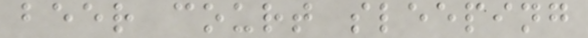beer court sleeping
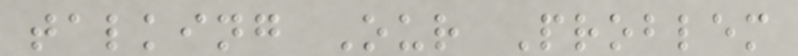talking Our Problem
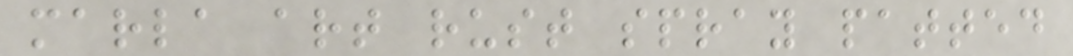marla art rust spray patted
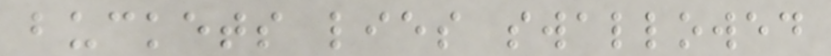buckets lies swallowed
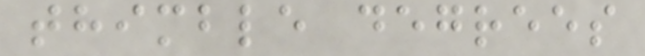thimble degrees
